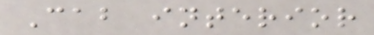Cab interior
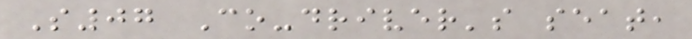S07 Co-driver's seat,
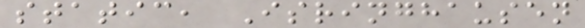static, Isringhausen
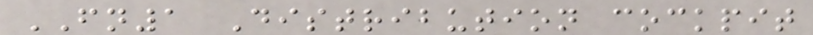FN1 Distribution cockpit
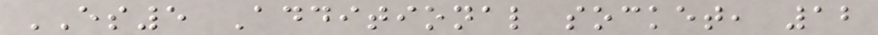ES5 Additional socket, 12
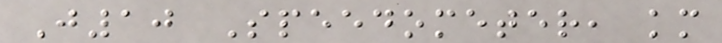J10 Speedometer, km
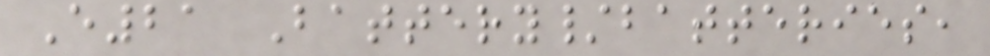E21 Battery/batteries,
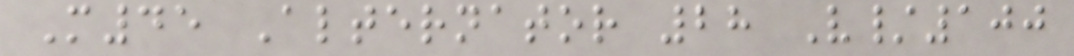M45 Alternator 28 V/100
